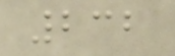232
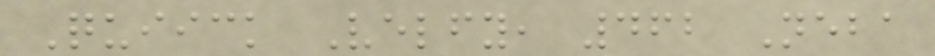Quiick Velfy, 462 Neba
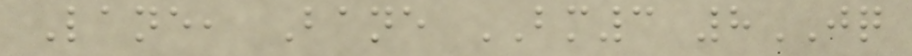Lane, Bane BM3 8JQ
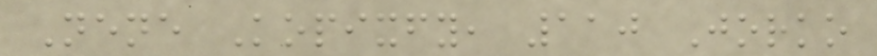Nene Kopixfy, 110 Jorko
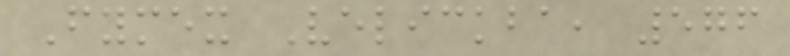Fymex Velickba, 576
